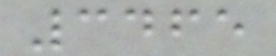3465
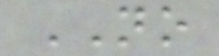NO
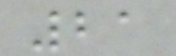21
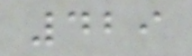429
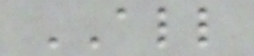ALL
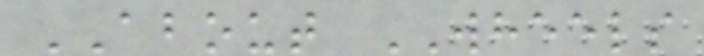ABOUT WHEELS
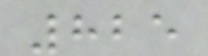825
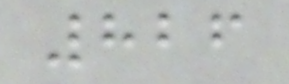826
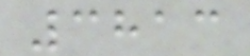3813
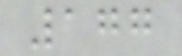177
